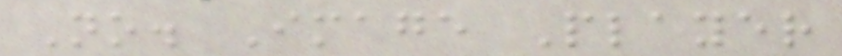No. Image Player
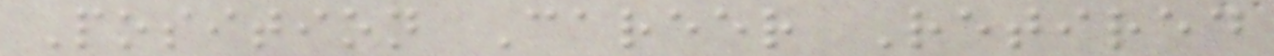Position Career Retired
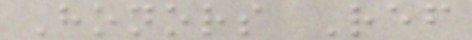Honors Ref
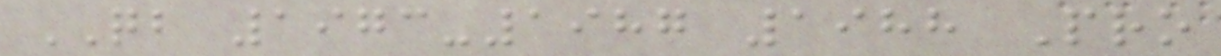QB 1973-1987 1988 Pro
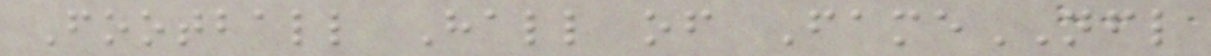Football Hall of FameNFL
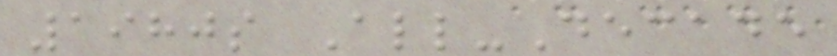1980s All-Decade
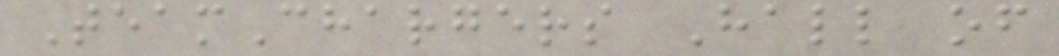TeamChargers Hall of
